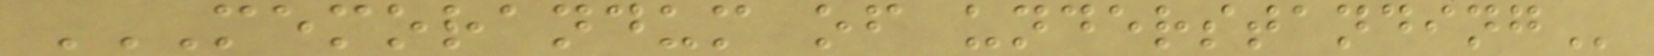MEMORANDUM OF UNDERSTANDING
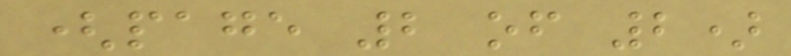(page 2 of 2)
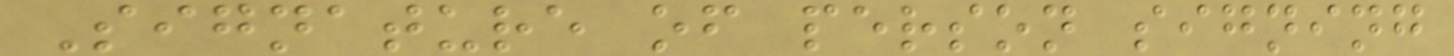Signature of person signing
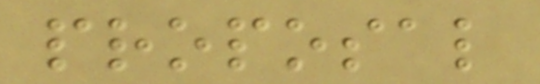proposal
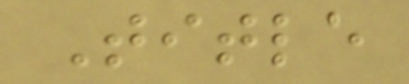Title
